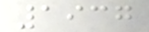1937
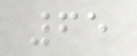65
